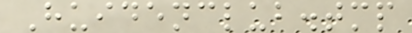Huidenclub.tmp
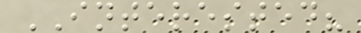INTERESTED?
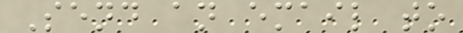Send an email to
